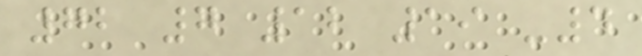72 7 12 19 -4
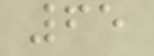65
